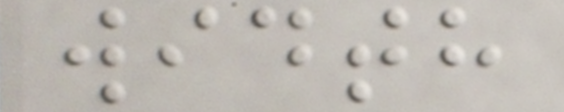width
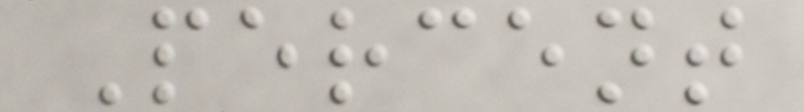Percent
